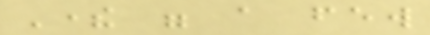There were a few
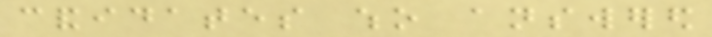candidates who answered
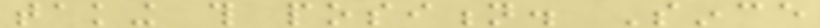taking this position. Since
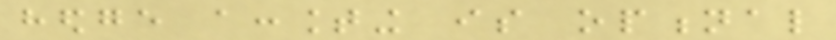hedge accounting is optional
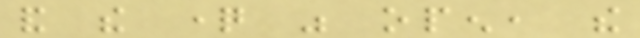and the question was open, the
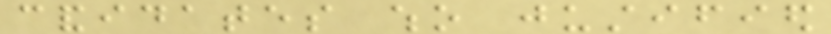candidates who justified
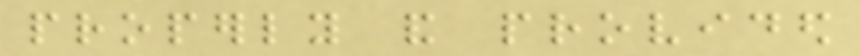properly and provided
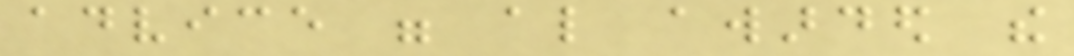advice were also awarded the
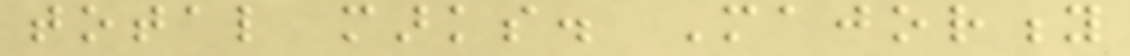total marks. Majority
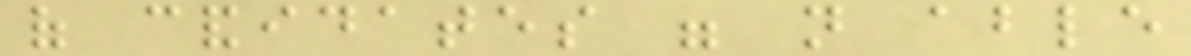of candidates were not able
